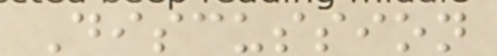Discussion
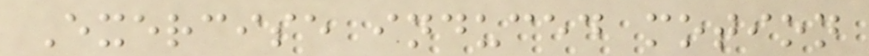Exercise induced motion
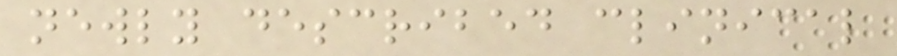newly described clinical
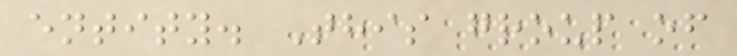entity. This group of
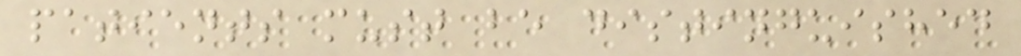patients must be distinguished
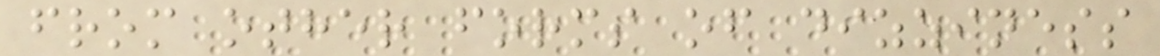from other forms of dizziness
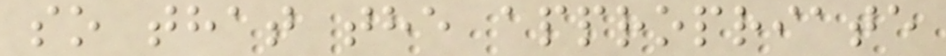so that the appropriate
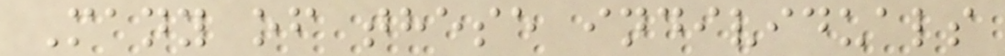Many of these individuals
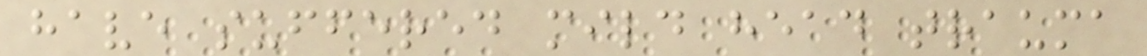have suffered mild head trauma
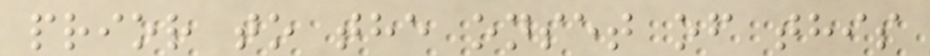prior to the onset of this
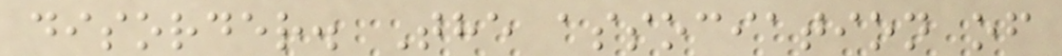disorder. The association of
